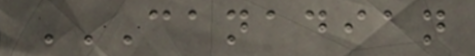CANADIAN
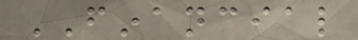FINANCIAL
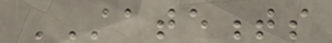STATEMENTS
